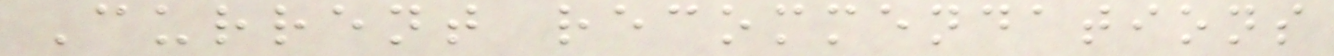Current recommendations
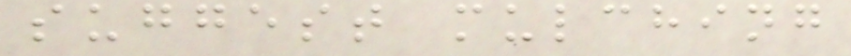suggest mulching
